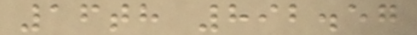16th 892.57
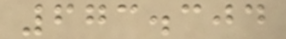673.304
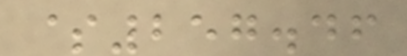$257.46
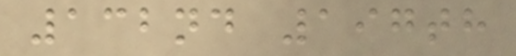132nd 197th
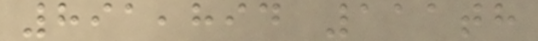891,894 111th
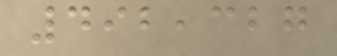492,327
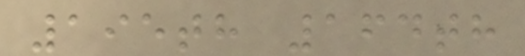195th 164th
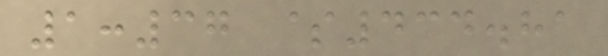1:37 $434.81
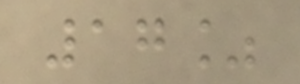17%
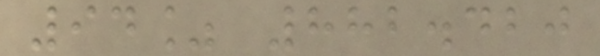94% 882.420
